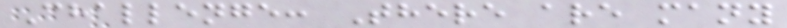Challenge: There are many
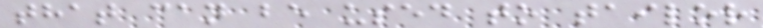that can be used to tailor
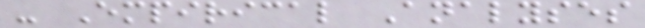- Empirical Analyses
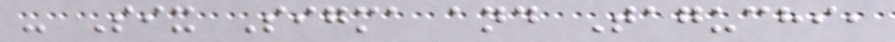- Six Sigma and Taguchi,
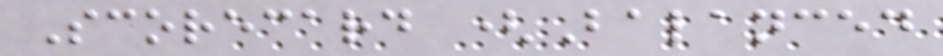Scorecard (Balanced
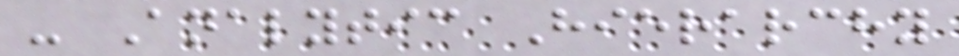- Analytic Hierarchy
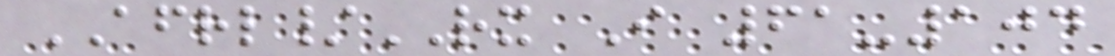AFRL/RX I 61-104
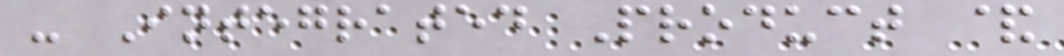- Integrated Product &
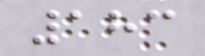183
